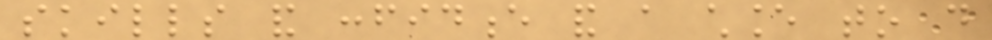skills and confidence and a chance to do
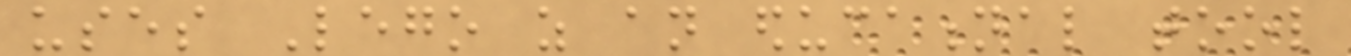uses Lego as an educational tool
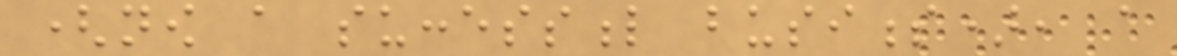(now a successful business), a
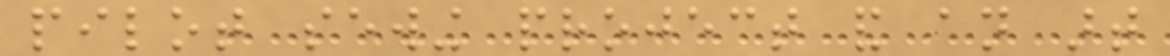pilot sewing project and an art
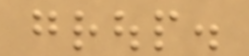group.
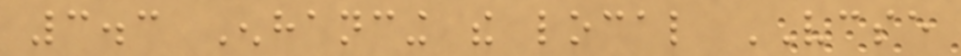3.3 Enhancing the local VCSE
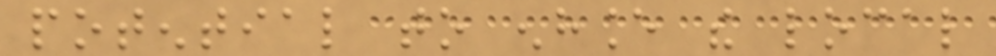potential to enhance the local
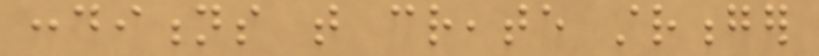conditions that create stronger
